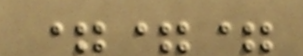===
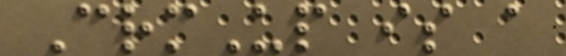CrmUp is a
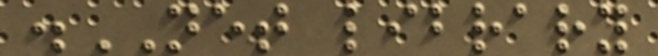.NET library
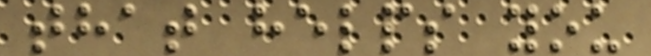that helps you
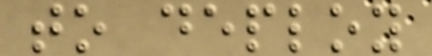to deploy
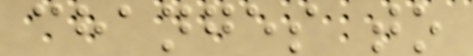changes to
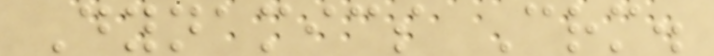Dynamics Crm.
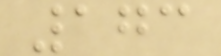173
